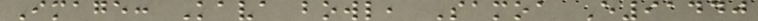Image: Kava bowl, Samoa E91440
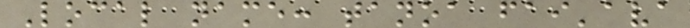Local name: tanoa fai'ava
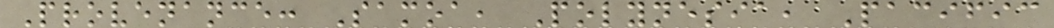Provenance: Samoa, Polynesia, Pacific
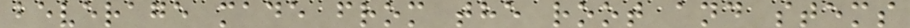beverage made from the root and stems
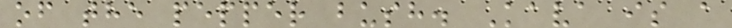of the pepper bush. Kava is a
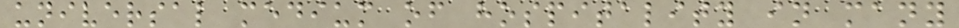universal medium of hospitality in many
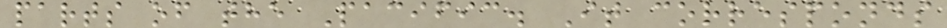parts of the Pacific. It corresponds
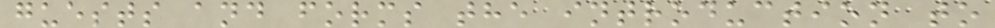guests and forms the introduction to
